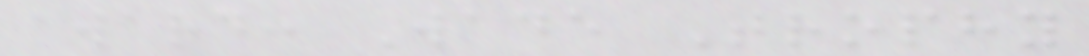award: Wade Trophy
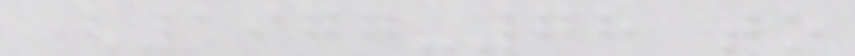(1977-78 to
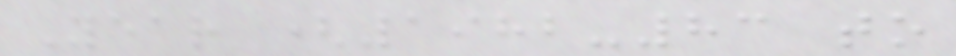Year (1982-83 to
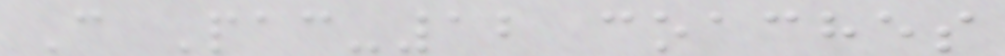C Pac-12 coaches
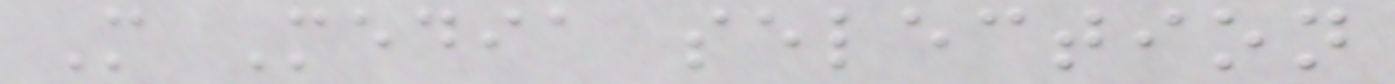M Media selection
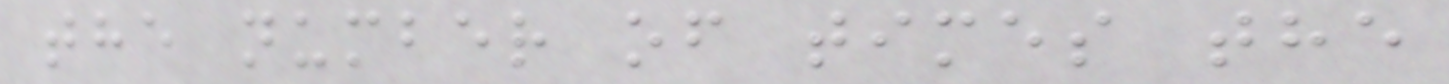the number of times the
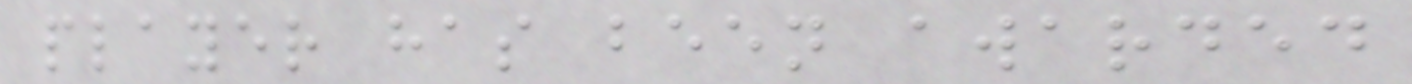player has been awarded
